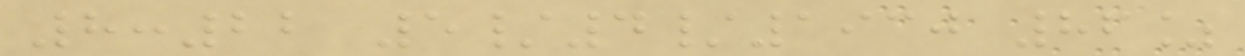8:22 5/4/1930 86%
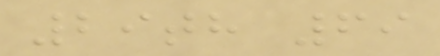29th 69
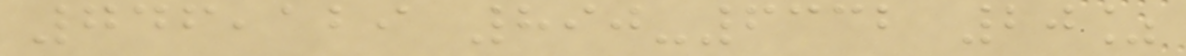746,129 890-6332 20%
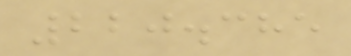220.385
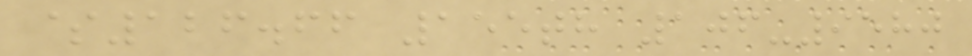$126.66 155th 106-9580
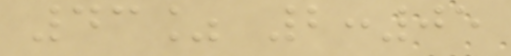43% 2:05
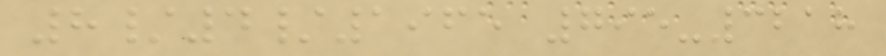8/4/1965 795-3218
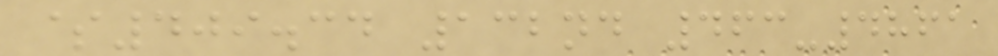$409.34 132nd 463-4861
